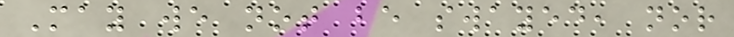May we not be swayed, nor
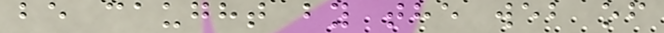be caught by the web of
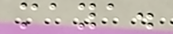maya.
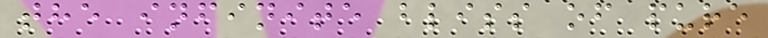the infinite bliss of pure
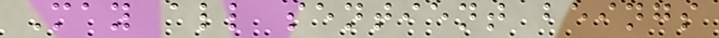May all sentient beings
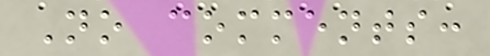No comments:
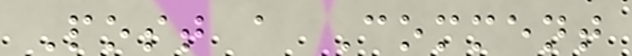Post a Comment
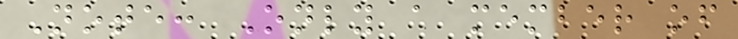Note: Only a member of
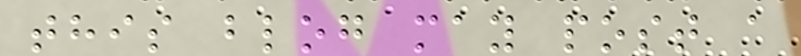this blog may post a
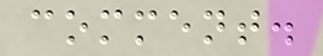comment.
